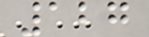127
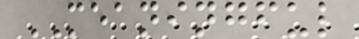MEANINGFUL
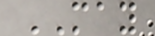MAY
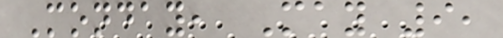Monday, May 9,
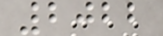2022
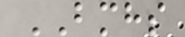BMHS
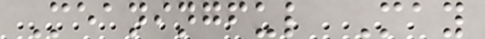Meaningful May
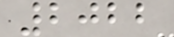2022
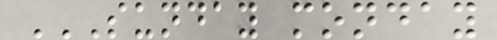SUNDAY MONDAY
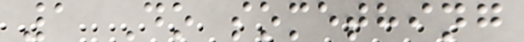1 Do something
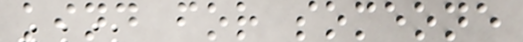kind for someone
